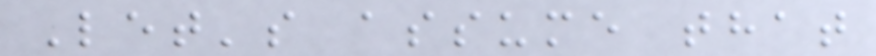Let's assume that
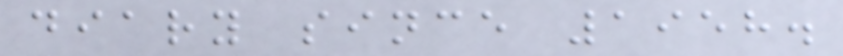diary since 1958.
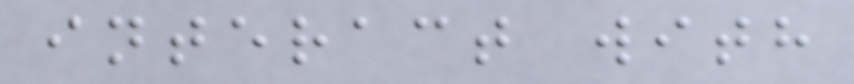interact with
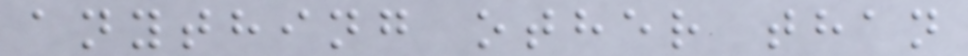anything other than
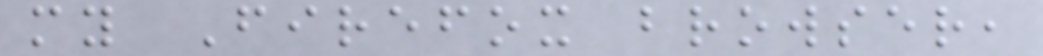my Firefox browser,
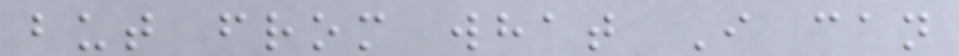but from what I can
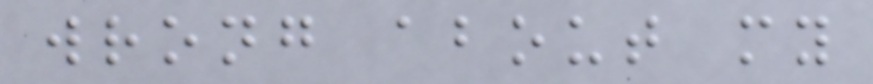wrong about my
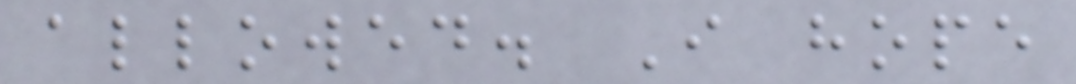allowed. I hope
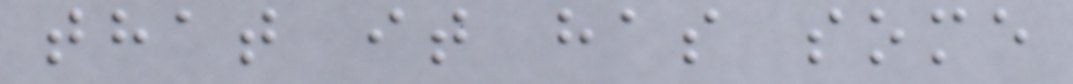that it has some
